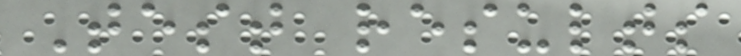Test results
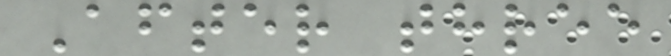After three
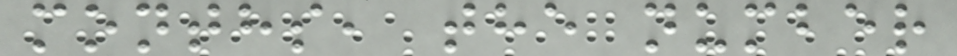months, the number
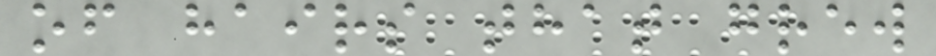of hairs that grew
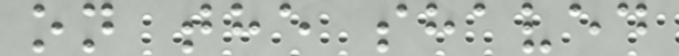on the shaved
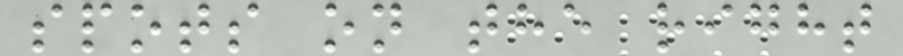spots on the right
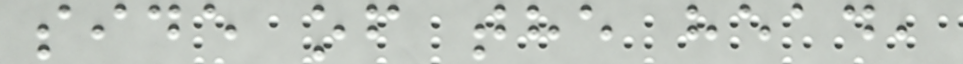side of the head,
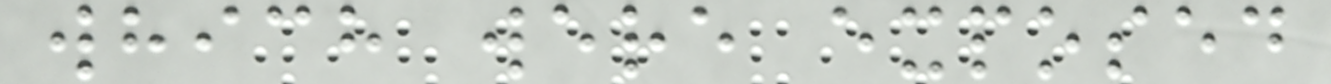which were exposed
